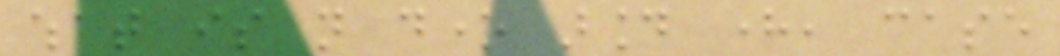what is not done around here, case
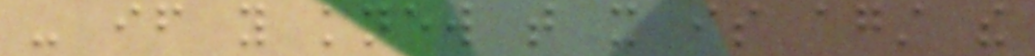- if you knew that it is against the
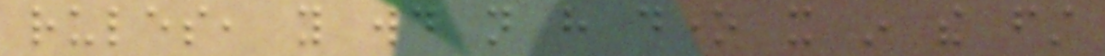rules, you would not have done it in the first
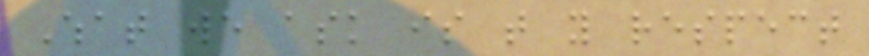What we ask is that you respect
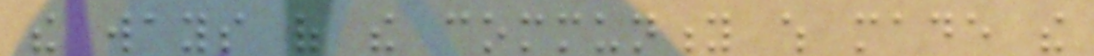the ways of the community which made the
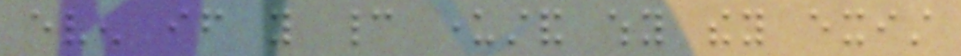even if you cannot understand why they exist
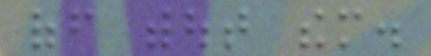off without them.
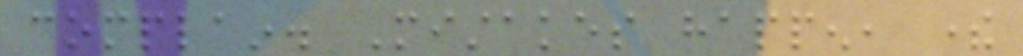complain. Mistakes happen, there
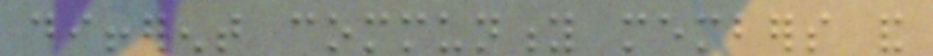different community members and
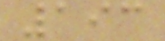193
